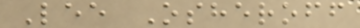Lee Osheroff
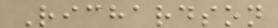Richardson
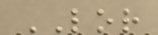LOR
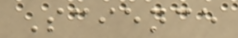Science
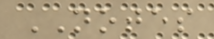NOTES
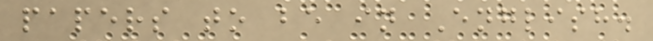papers to be in English.
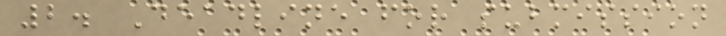2. Deadline for submission
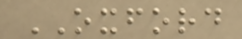OXFORD
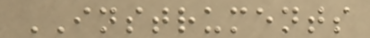INSTRUMENTS
